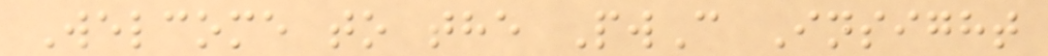Welcome to the PwC Insight
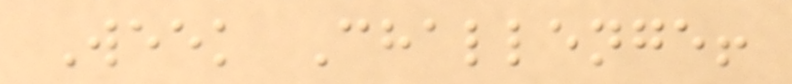Week Challenge!
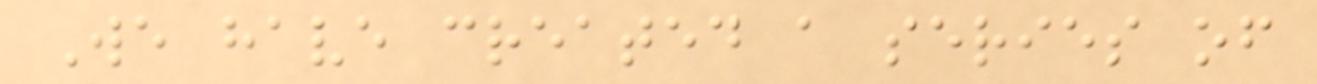We have created a series of
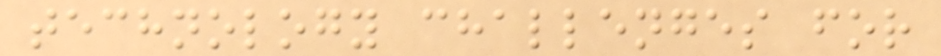technology challenges for
